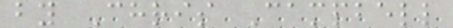by Chris Campbell
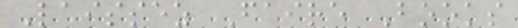Laissez Faire Books
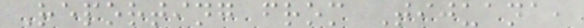Reporting from Tijuana,
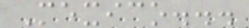Mexico...
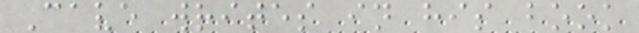Cave writes in his book
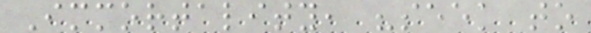Immortality, "seek to
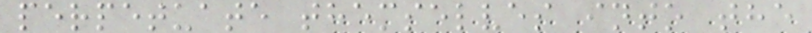perpetuate themselves into the
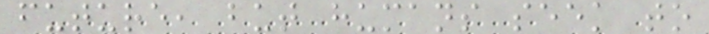future, but humans seek to
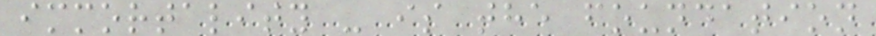immortality - is the foundation
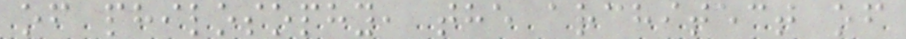of philosophy, the architect of
